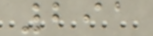291
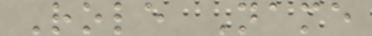Role Name
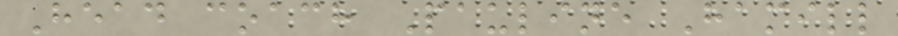Head coach Pauline Hamill
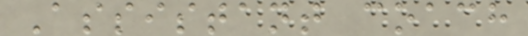Assistant coach
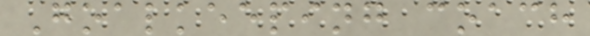Goalkeeping coach
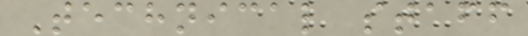Technical staff
